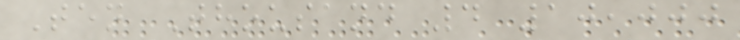Ten Thousand 4 10,000
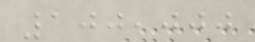100,000
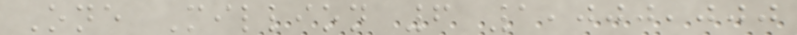One Million 6 1,000,000
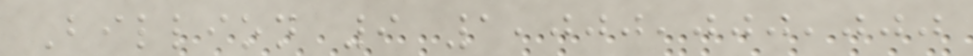Billion 9 1,000,000,000
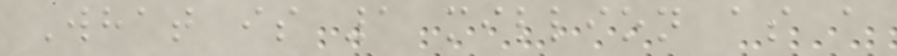What is 1 million as a
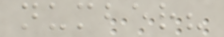number?
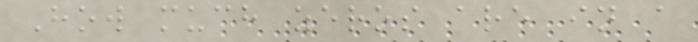How much zeros are in a
